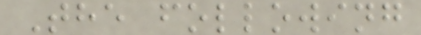The following
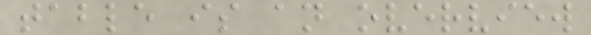table is an overview
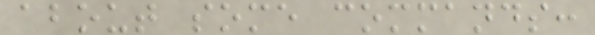about some commands:
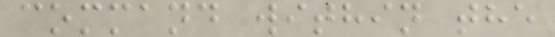command within the
